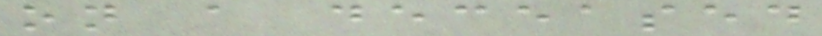on a deceased
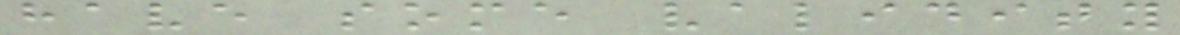have some validity
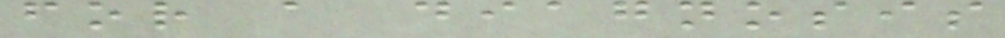for a diagnosis
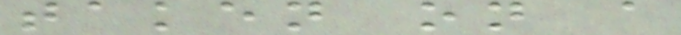taken on a
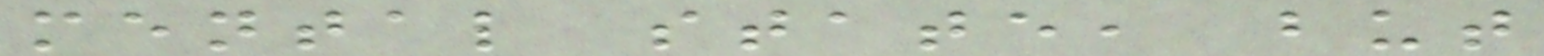mental state, but
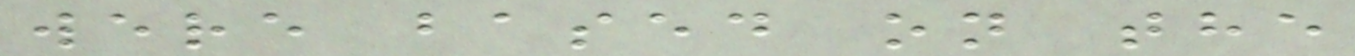were based on the
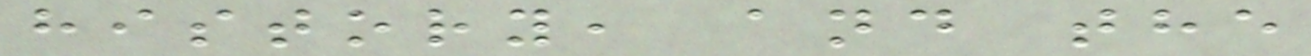history, and the
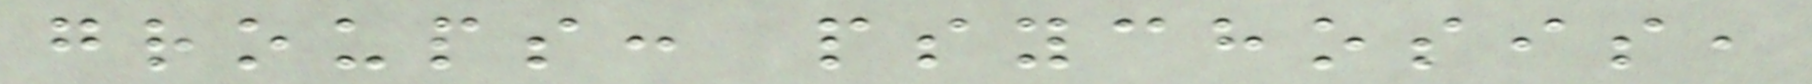groups: psychosis,
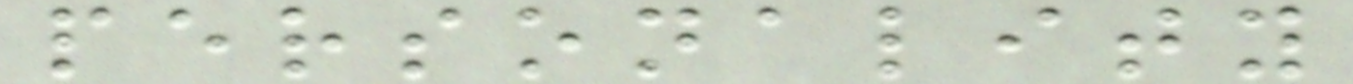personality
